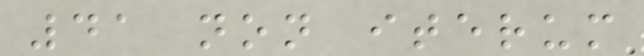41 non iterum
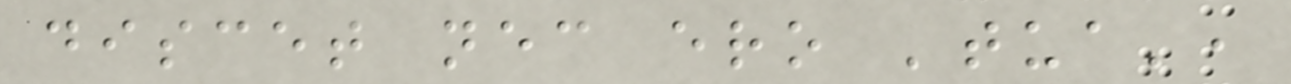discet nec ero 'tua',
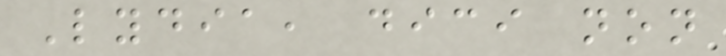Lydia, dici non
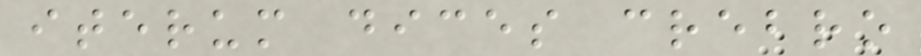iterum dices crebro
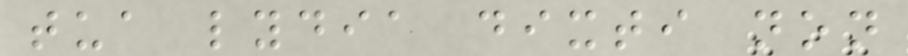tua lydia dixti non
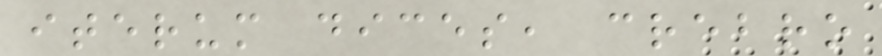iterum dices, crebro
